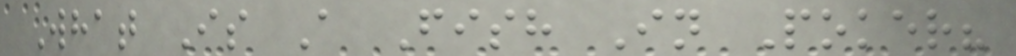What Is A Fish In Poker?
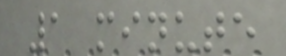1 minute
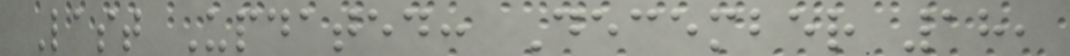Last Updated: December 18,
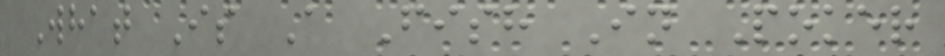What Is A Fish In Poker
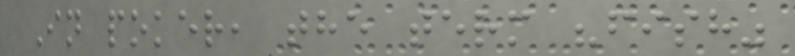In poker, the term "fish"
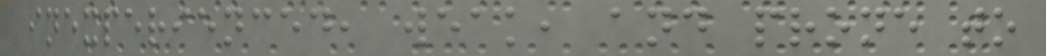inexperienced, weak, and prone to
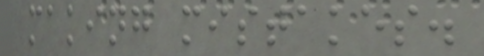making mistakes.
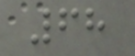68
